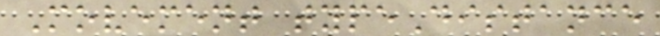Movement typeDistance
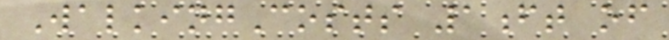WalkingCosts 1ft of
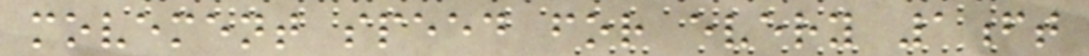movement speed for every 1ft
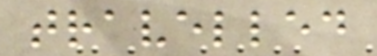travelled
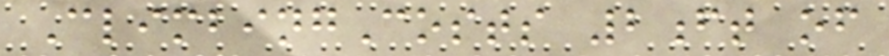ClimbingCosts 2ft of
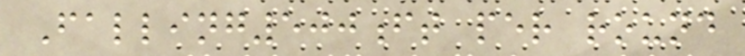Falling500ft per round
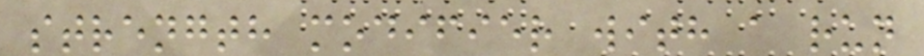strength modifier with a run
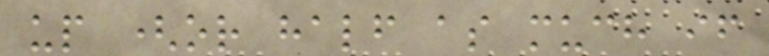up (or half as much if
